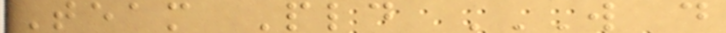Team Pld W D
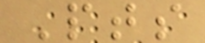Pts
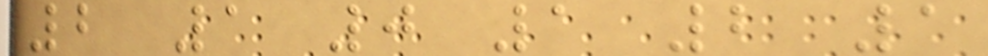2 1 0 1 2 1
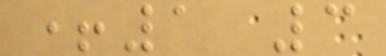+1 3
